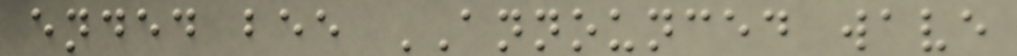ended bee ANNOUNCED wave
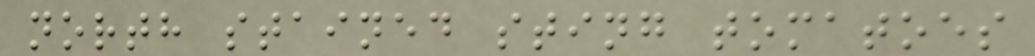north stained sting tomatoes
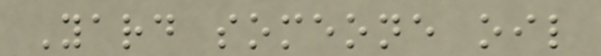Yard someone oil
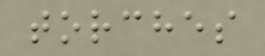torches
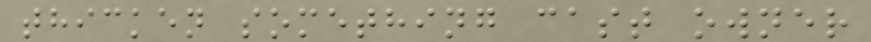thicken something cast owner
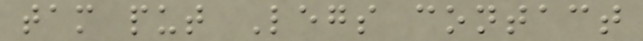tam put Legs contact
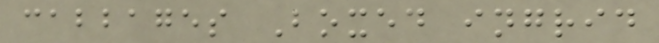cabbages Boxed ingrid
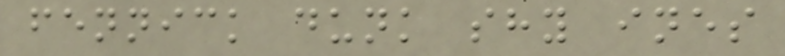fennick dunk shy ines
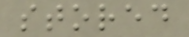stored
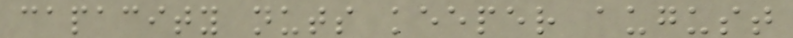capacity nuts keeper august
